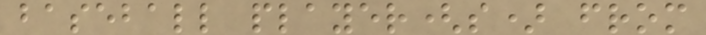baseball player(s) from
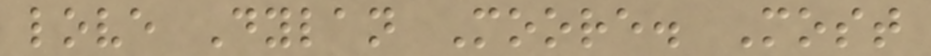love Dylan Moore. Most
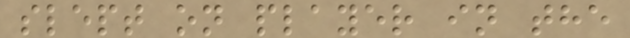slept on player in the
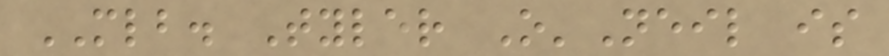MLB. Tyler O'Neil is
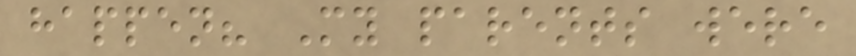happen? My parents were
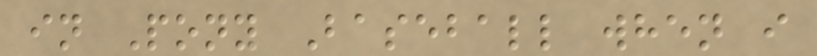in Pony Baseball when i
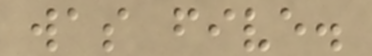was five.
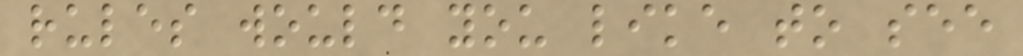rules would you like to see
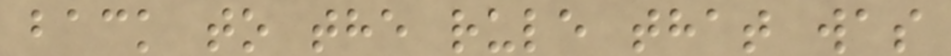back to the rule that was
